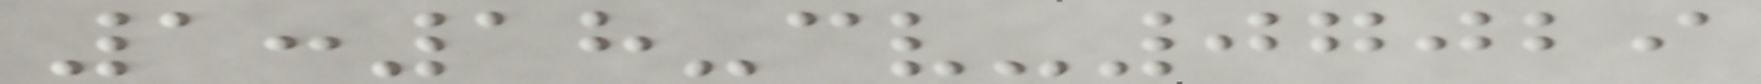1:18-cv-07029
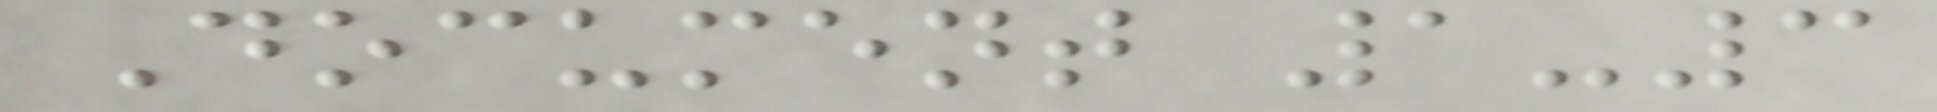Document 1-3
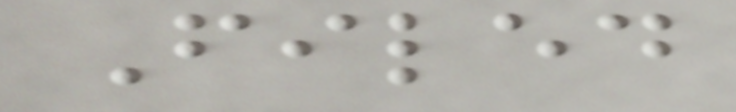Filed
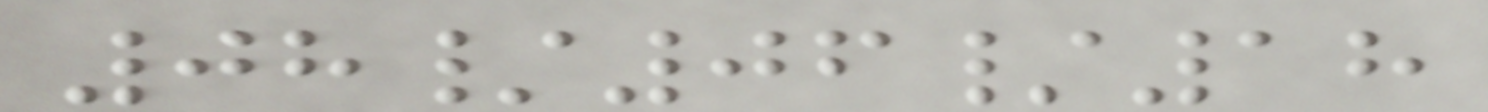08/06/18
